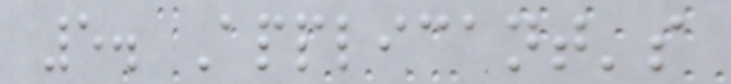5. Applicant's
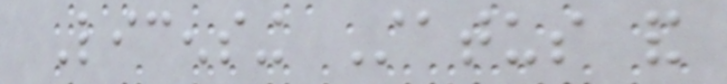Licensing Status and
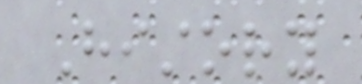History
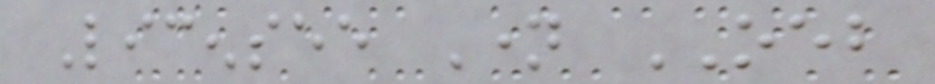Licensee Name OEB
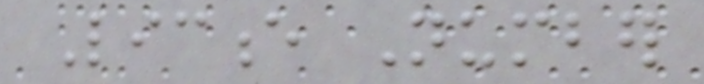Licence Number
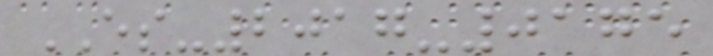ES-2017-0175
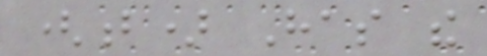(b) Has the
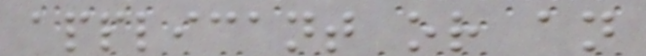applicant or an
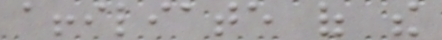affiliate of the
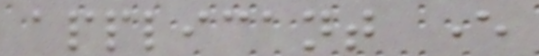applicant ever
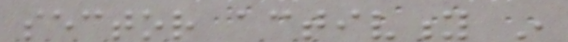sector activity in
